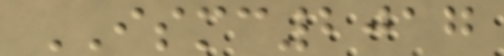ISMC2017
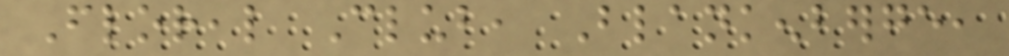Floreal Club, Blankenberge,
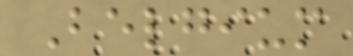Belgium
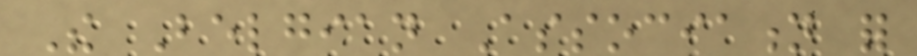The Belgian Association for
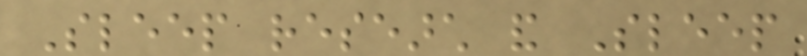Sleep research and Sleep
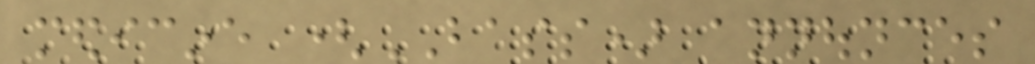medicine (BASS) announces
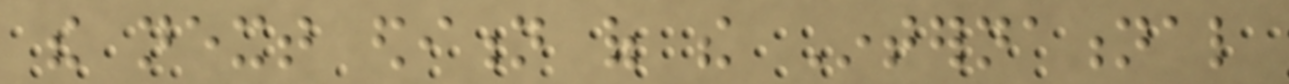the next edition of the International
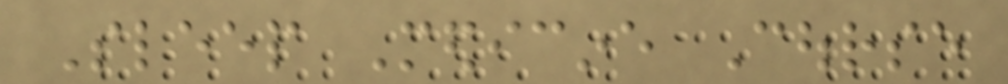Sleep Medicine Course
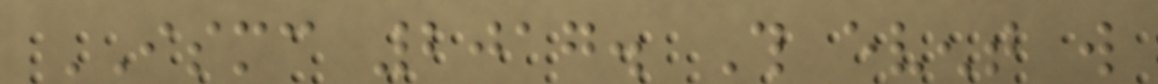ISMC 2017. This event will
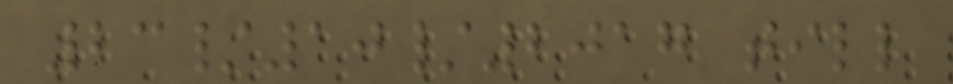23/10/2017 till
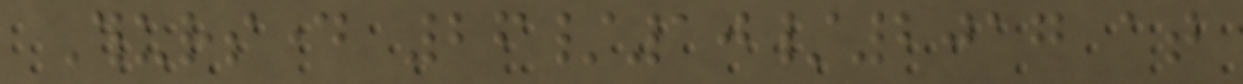Thursday 26/10/2017 at
